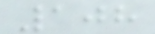108
